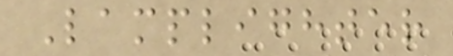Lamplighter
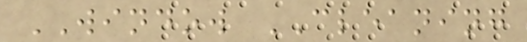WINDOW CLEANING
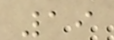19
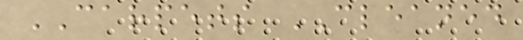CARPETS CLEANED
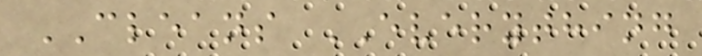CLEANS EVERYTHING
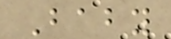Baby
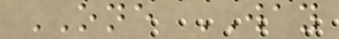ONE WAY
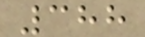388
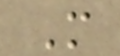M
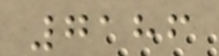7186
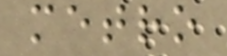metro
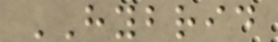HYBRID
